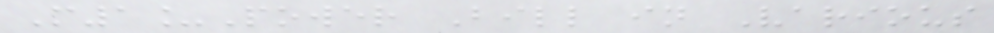M1_Power Bill in Various
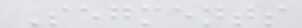Segments
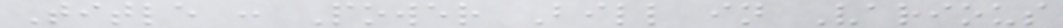Title : Power Bill in Various
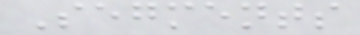Segments
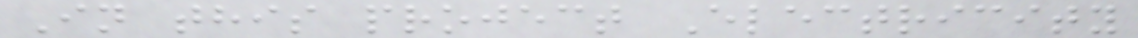In this project Electricity
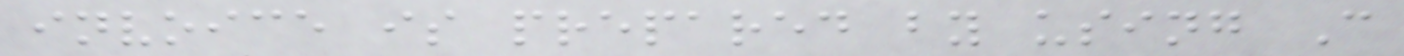invoice is prepared by using C
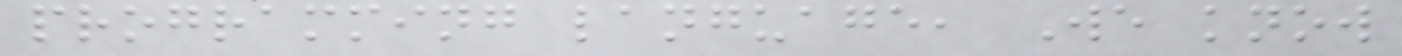programming language, We know
